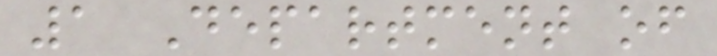1 Department of
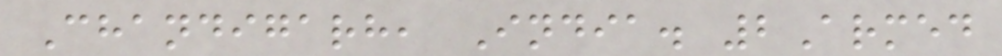Chandigarh, India. 2Armed
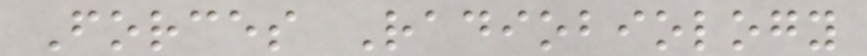Forces Radiobiology
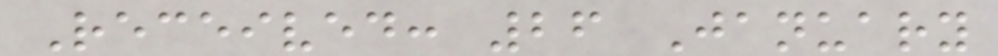Received: 26 January
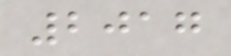2017
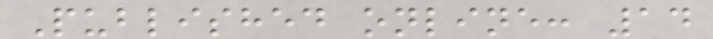Published online: 14
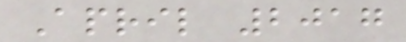April 2017
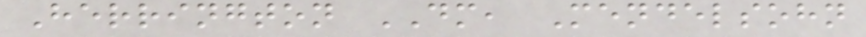Herrington DM, Mendelsohn
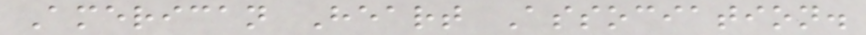American Heart Association.
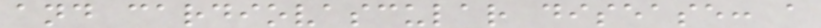and cardiovascular disease: a
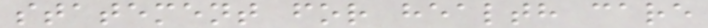statement for health care
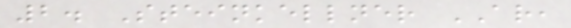2. Steinkellner AR,
